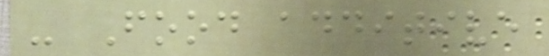- Food additive
